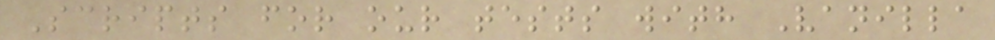Scripts for our tests with Vanilla
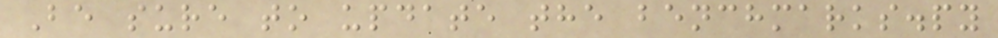Be sure to update the benchmarks.py
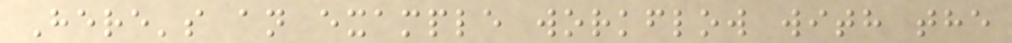Here's an example workflow with the
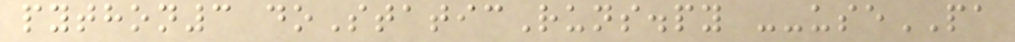python3 doStaticRuns.py --usePA
